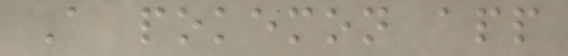A pokemon app
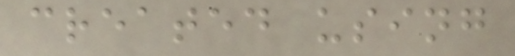created using
